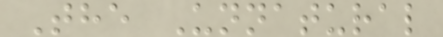The Unnatural
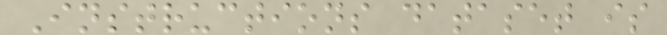Instructions dataset is
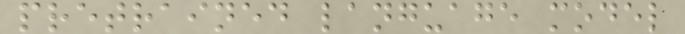pretrained language model
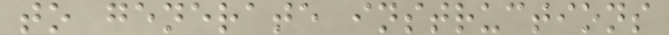to generate instructions
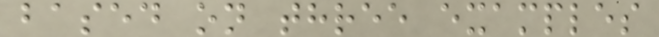based on three examples
